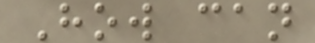How can
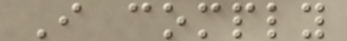I comply
